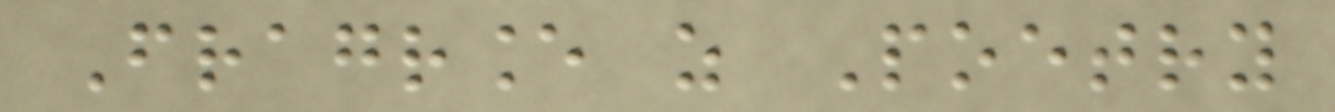Fragrance as Poetry
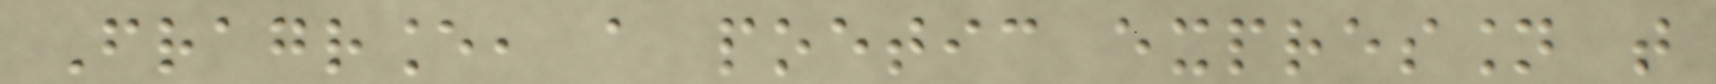Fragrance, a poetic expression that
